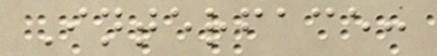Interface:
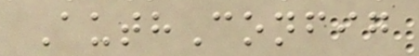AuthConfig
